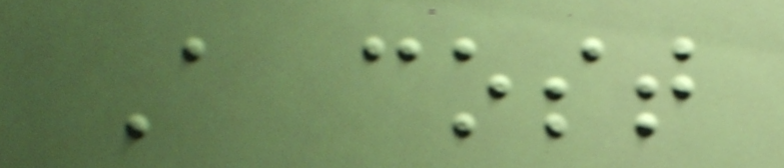A cost
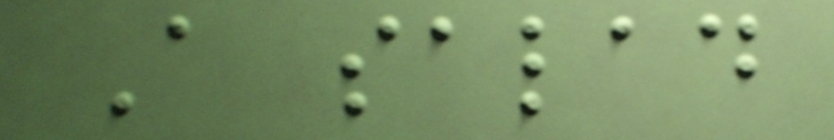A salad
